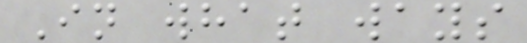In what ways
